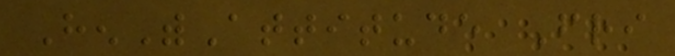HenWithAttitude Fri
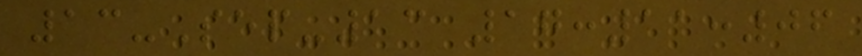13-Sep-13 17:11:06
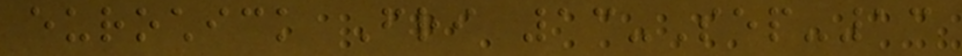eurochick Fri 13-Sep-13
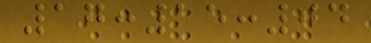17:15:04
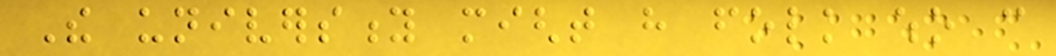The university might have folk who can
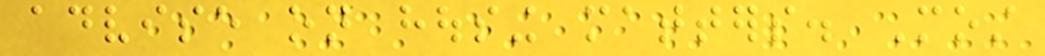advise on housing matters. Most
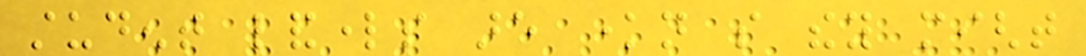student landlords are known so they might
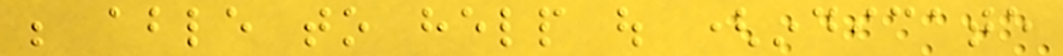be able to help out (indicate
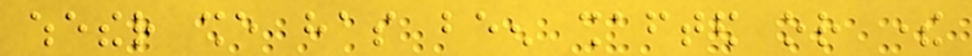whether she has been shafted or there
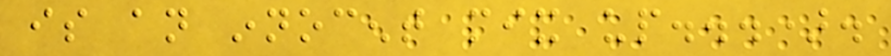is an innocent mix up...).
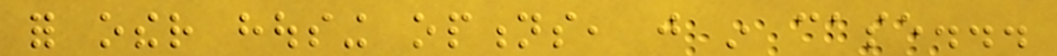for other housing options, just in case...
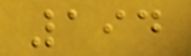194
